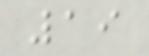19
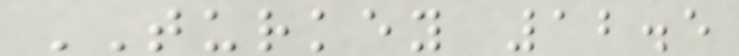TURKEY 12.5
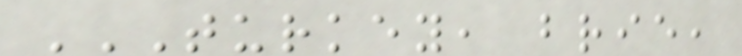TURKEY, BRIE,
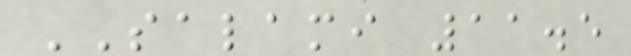SALAMI 11.5
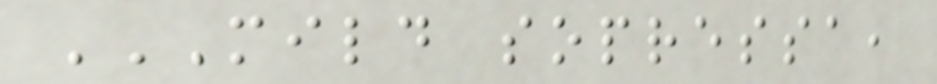MILD SOPRESSA,
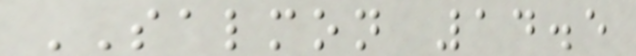SALMON 14.5
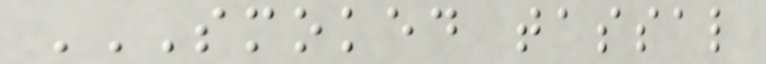SMOKED TASSAL
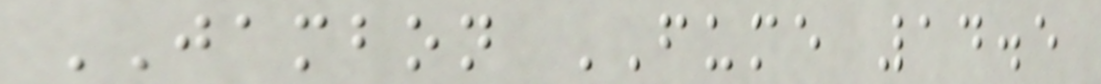JAMBON FUME 14.5
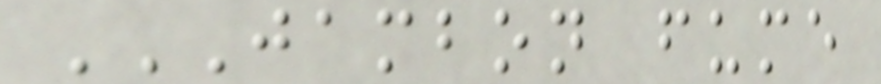JAMBON FUME
